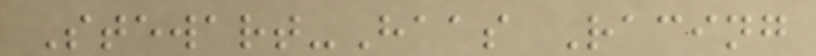Stewart-Haas Racing
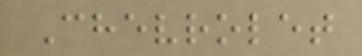Chevrolet
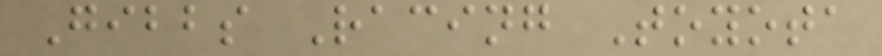Gibbs Racing Toyota
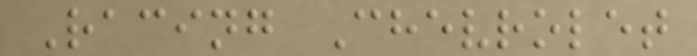Racing Chevrolet
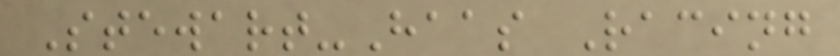Stewart-Haas Racing
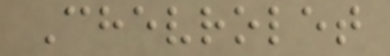Chevrolet
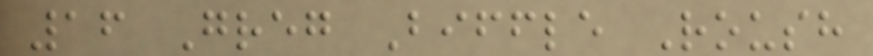16 Greg Biffle Roush
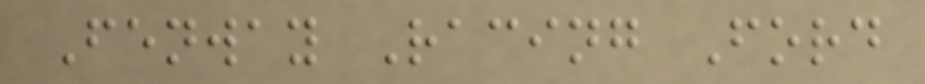Fenway Racing Ford
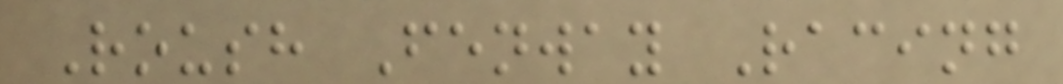Roush Fenway Racing
